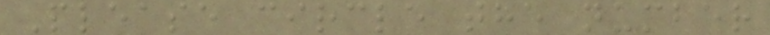Please circle the number
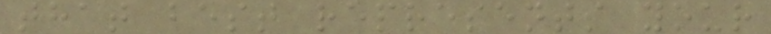that best represents your
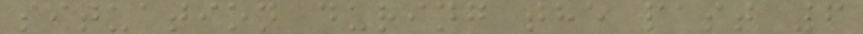situation during the past 6
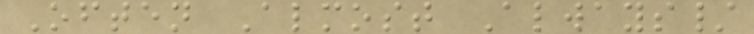Often Almost Always/
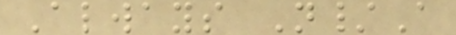Always N/A
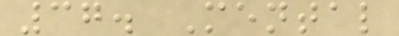37. Mental
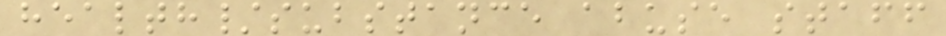health/substance abuse staff
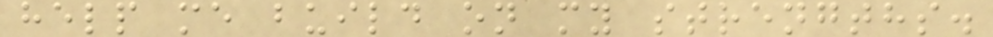help me build on my strengths.
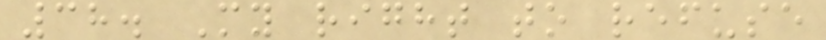38. My right to refuse
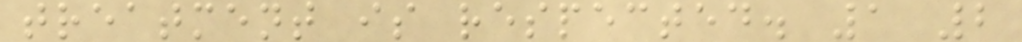treatment is respected. 1 2
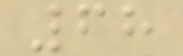68
